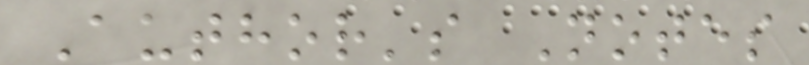Author's Notes
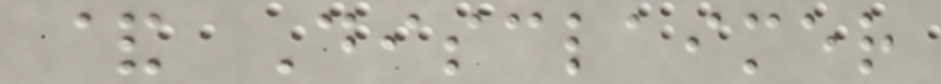& Disclaimer
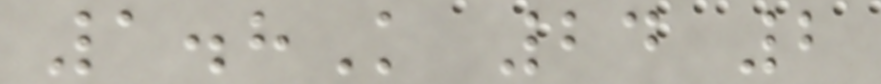1.8K 24 2
